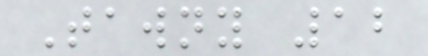Tawny 12
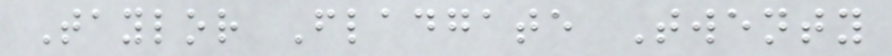Taylor Fladgate Twenty
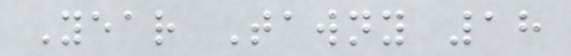Year Tawny 18
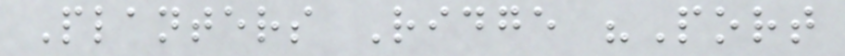Planters Ridge "Port
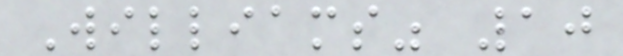Williams" 10
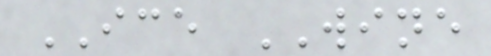ICE WINE
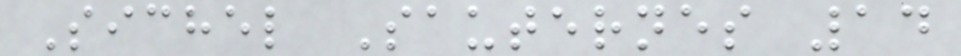Sichel Sauternes 14
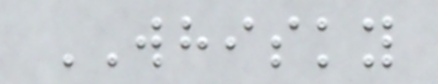WHISKY
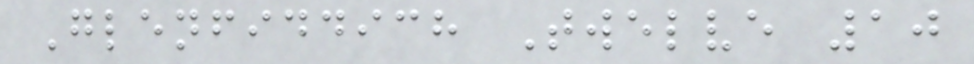Glenfiddich Twelve 10
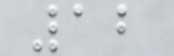12
